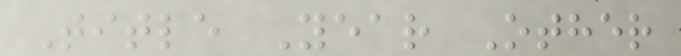Title Year Other
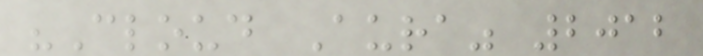"Cloud Aura" 2012
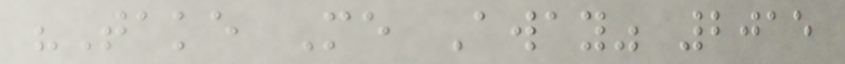"Take Me Away" 2015
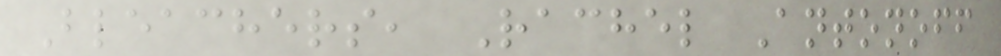Bleachers, Rachel Antonoff
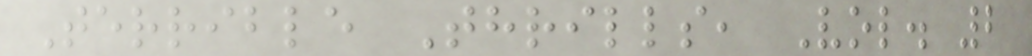Terrible Thrills, Vol. 2
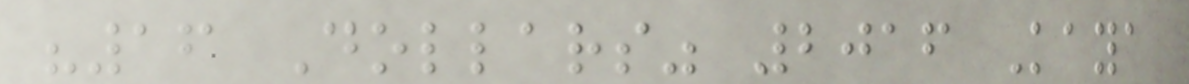"16 Dollars" 2016 Kaya
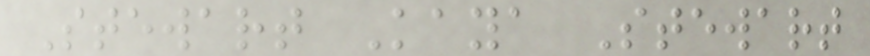Stewart Kaya Stewart
